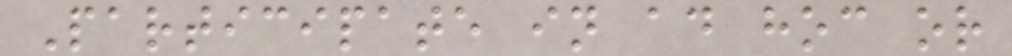Participate in ad hoc or
